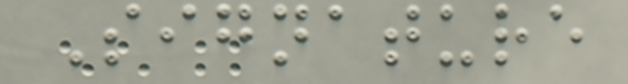Signature
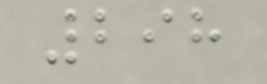298
